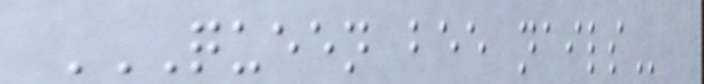QUEEN BEE NAILS
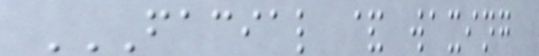FACIAL & WAXING
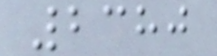2380
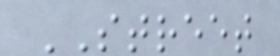STREET
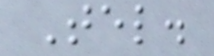Tel.
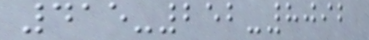415-252-8092
